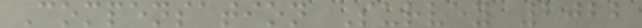Compensation Survey 2022
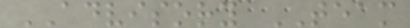ADVISORY TEAM
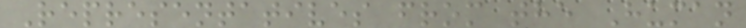Representatives from the Human
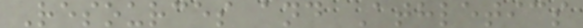Resources and Athletics
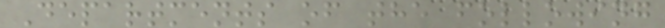Departments of the following
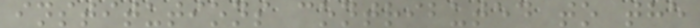institutions contributed to the
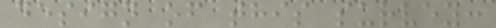design of this survey:
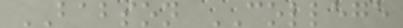BABSON COLLEGE
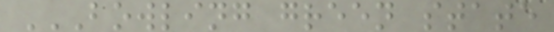BOWLING GREEN STATE
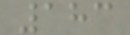183
